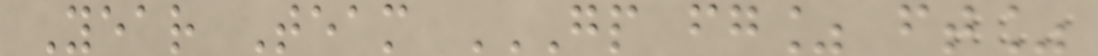Year Team GP FG% FT%
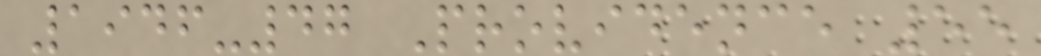1946-47 Providence 55
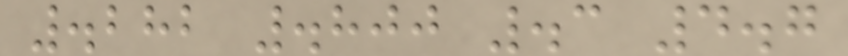.282 .800 .3 4.7
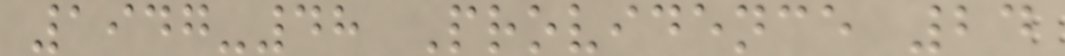1947-48 Providence 24
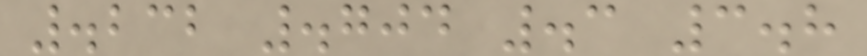.232 .704 .3 3.8
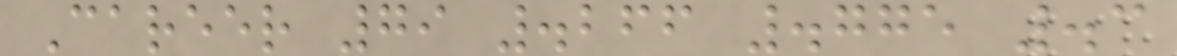Career 79 .266 .775 .3
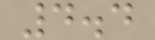4.4
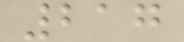217
